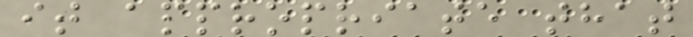it appropriate that
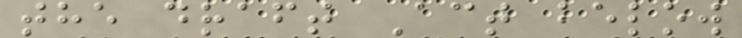the draft Act below
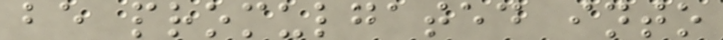be promulgated into
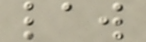law
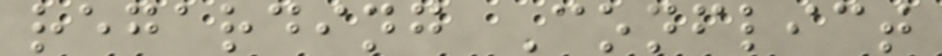regarding Conflict
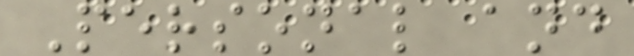Personal and
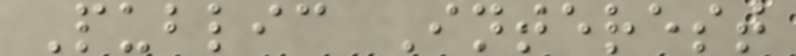Public Interest
